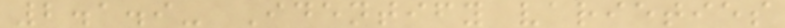2.1.9- Identify varieties
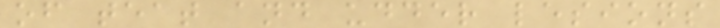of teat and udder lesions
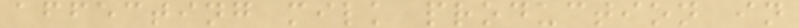affecting milk production in
